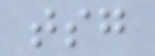tsg
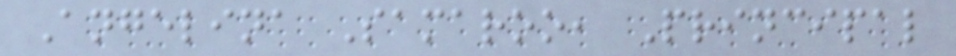Angelina Samaroo, Principal
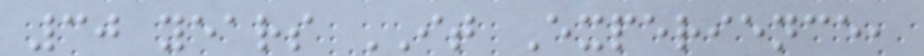30 years IT Experience,
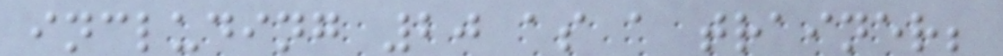including 20 as a trainer;
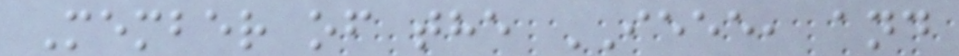Member of the IEEE, and
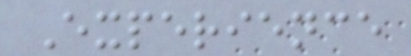Experience
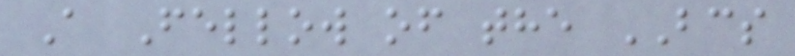A Fellow of the BCS
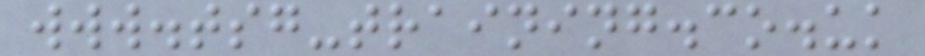www.tsg-training.co.uk
